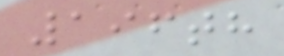196th
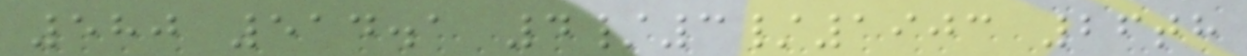580 514.1 4/3/1903 26th
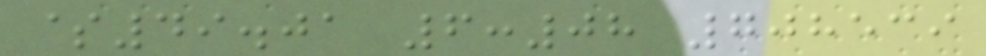$49.01 6:08 708539
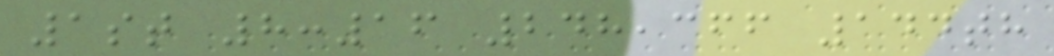1st 8:16 248,366 144th
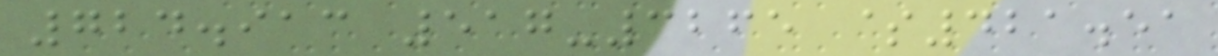724.913 517-3265 $421.51
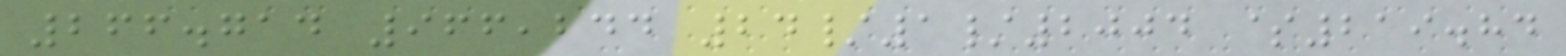266.714 966,244 24/1/2004 $219.84
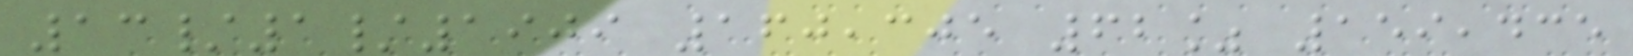13/1/1909 160,305 62% 159,435
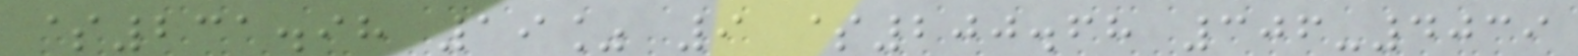$231.98 19% 9 $200.68 306-4039
